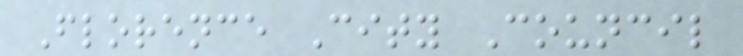Florence City Council
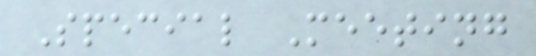Special Meeting
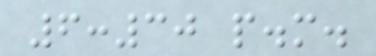6:30 p.m.
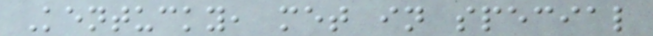Kentucky, met in special
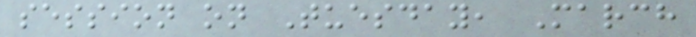session on Tuesday, March
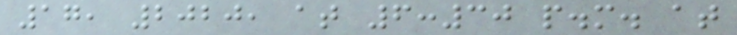17, 2020, at 6:30 p.m. at
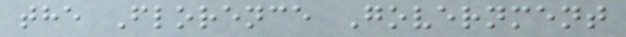the Florence Government
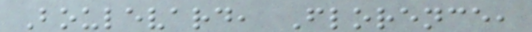Boulevard, Florence,
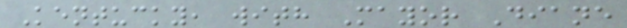Kentucky, with Mayor Diane
